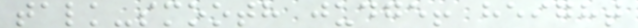talk-smooth judge! height
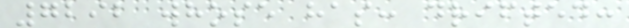7292 whose has: drifted:
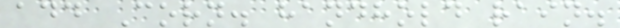add Corn. handhold rain.
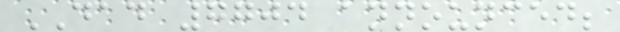DAD 7704 announced;
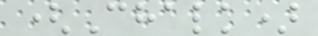(Chalk)
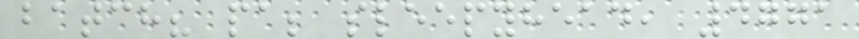batch? pa; sleepyhead, 4771
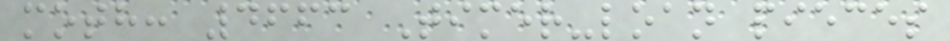moth: 4663 Timer-loan pieces
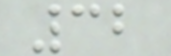32
